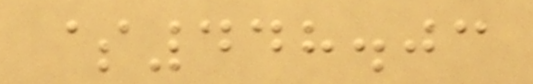$448.03
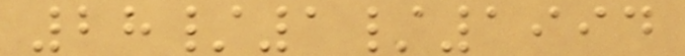28/1/1994
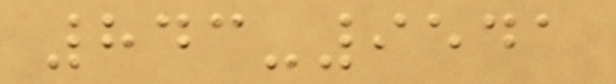843-9541
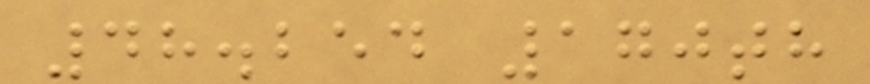48.254 170th
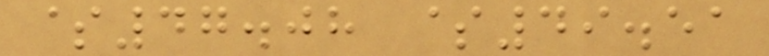$47.08 $49.51
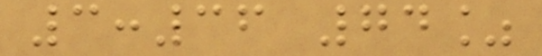3:36 74%
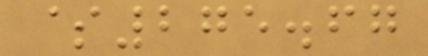$275.67
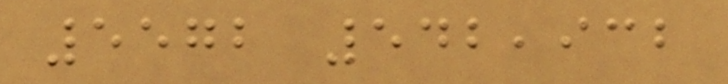5572 542,932
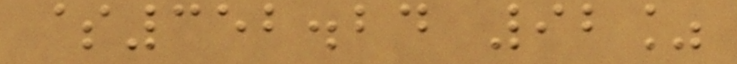$352.24 92%
